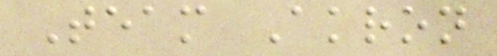Team Akron
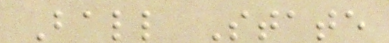Ball State
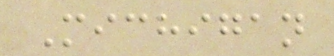Michigan
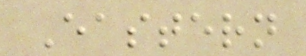Eastern
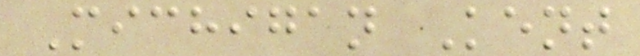Michigan Kent
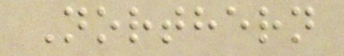Northern
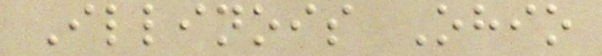Illinois Ohio
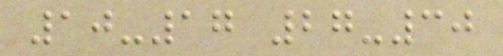10-17 27-30
